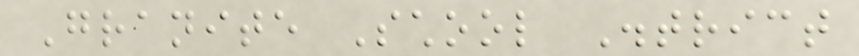Granite School District
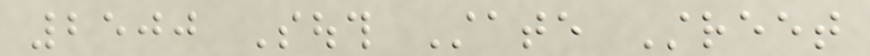2500 South State Street
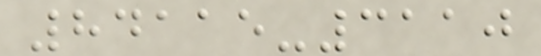84115-3110
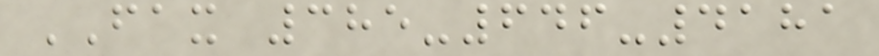FAX 385-646-4181
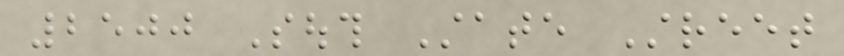2500 South State Street
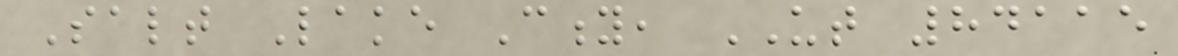Salt Lake City, UT 84115
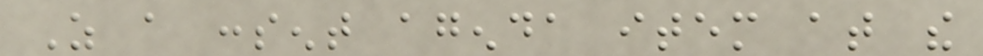As a consent agenda item at the
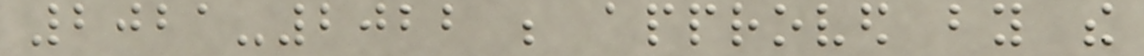2021-2022 be approved by the
